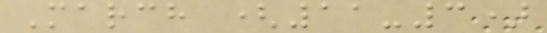March (11-3)
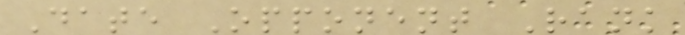Date Opponent Rank
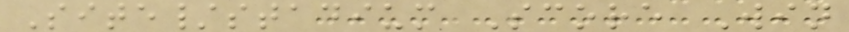Site/stadium Score Win
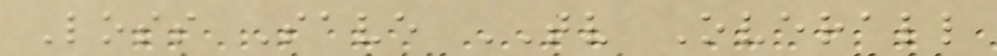Loss Save TV Overall
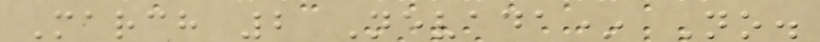March 2 Nevada* No.
